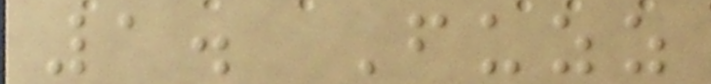1. Fuzz
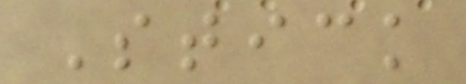Stick
